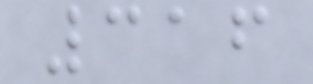316
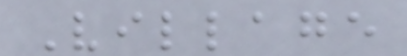Village
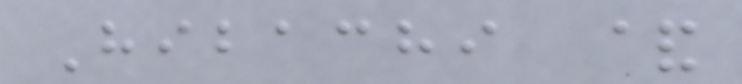Hibachi &
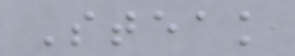Steak
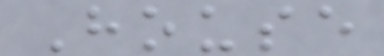House
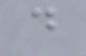d
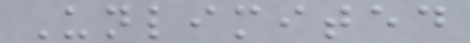Unlimited
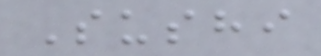Sushi
